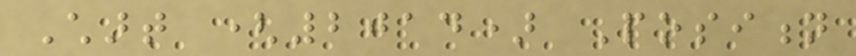Chart (2014) Position
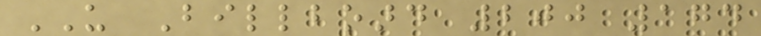US Billboard 200 174
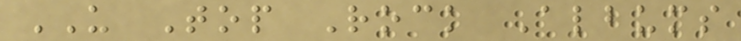US Top Rock Albums
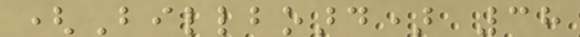(Billboard) 38
